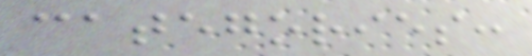categories:
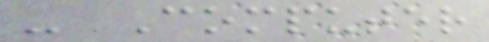- Computer
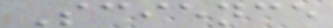Science
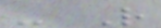- R
